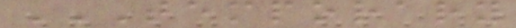TEMPORARY
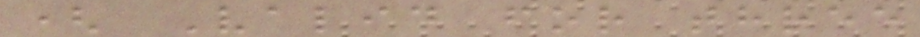( Valid for three
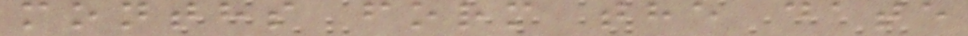months form the date
